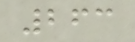263
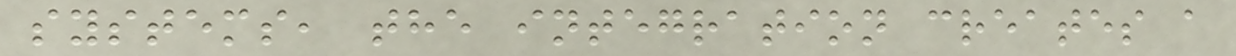systems, the integration creates a
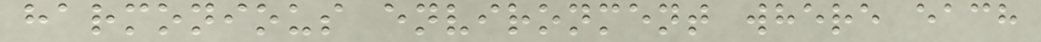harmonious environment where each
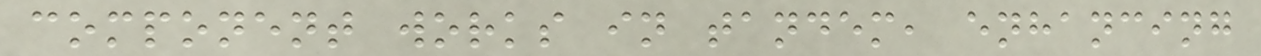component works in tandem, enhancing
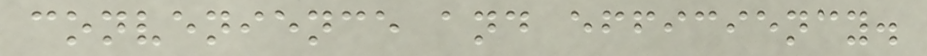convenience and efficiency.
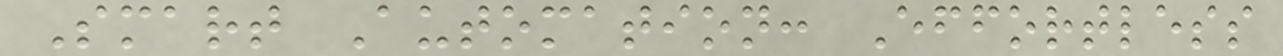Smart Automation: Effortless
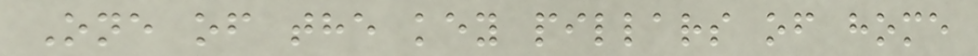One of the key pillars of home
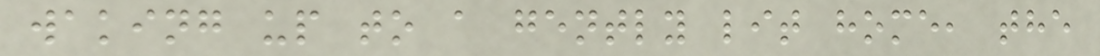waking up to a gently lit home, the
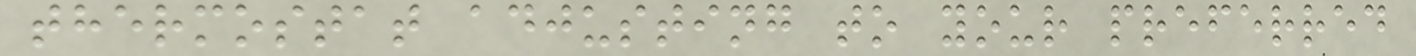thermostat adjusting to your preferred
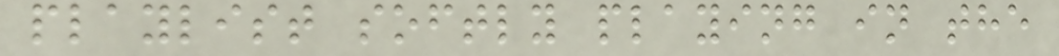playlist softly playing in the
